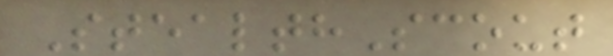StealthScout
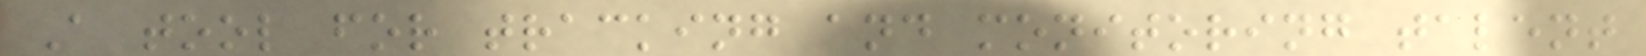A tool for tracking and monitoring talent
